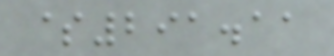$291.11
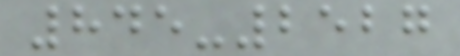845-2527
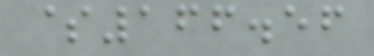$166.56
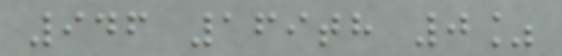946 169th 0%
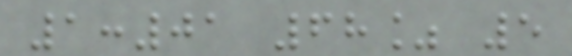1:01 68% 5
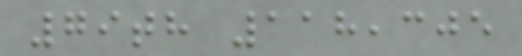79th 118,305
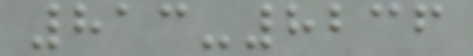813-8236
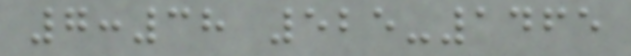7:38 525-1465
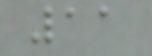11
